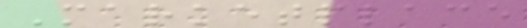Marketplace
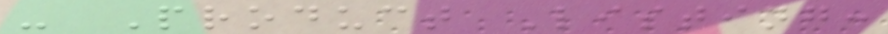- Product Listing:
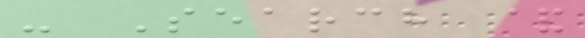- Search &
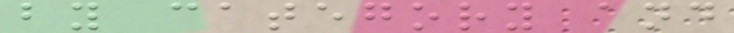by category and
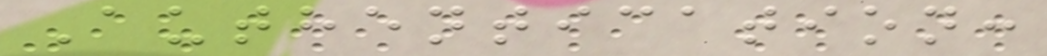Authentication:
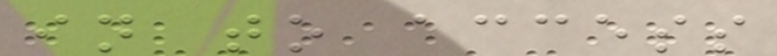in to access
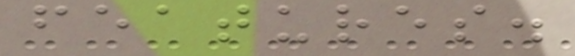features.
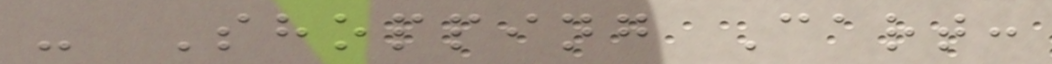- Shopping Cart:
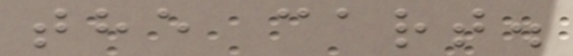the cart.
